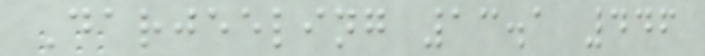Darjeeling 13.1 446
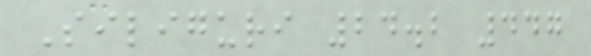Siliguri 24.2 447
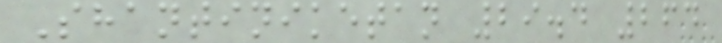Shantiniketan 29.4 264
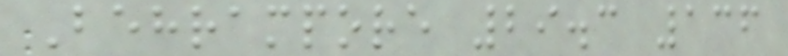Behrampore 29.3 136
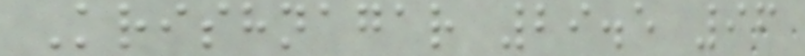Krishnagar 29.5 96
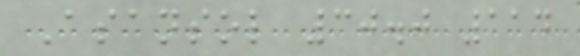Asansol 30.0 114
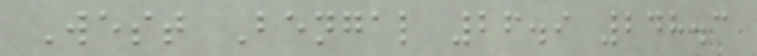West Bengal 26.9 248.3
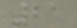21
